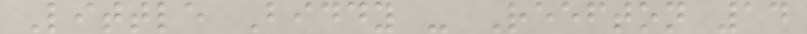Little Biddy - Reefton 14
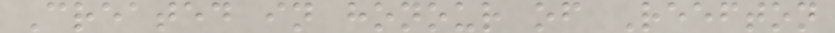Created in honour of Reefton
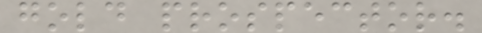gold prospector.
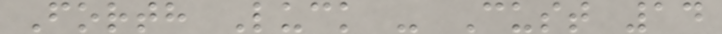Forth Luck - Cust 14
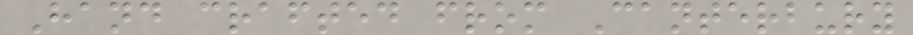Hand crafted from Canterbury
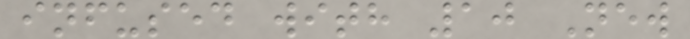infused with 10 New
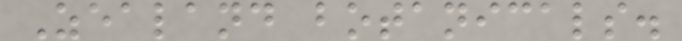Zealand botanicals.
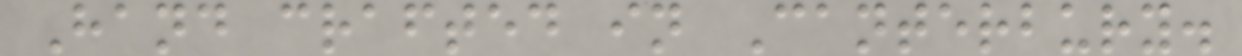Hand crafted in Canterbury.
